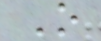O
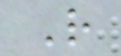R
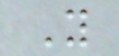Y
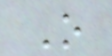O
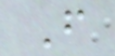F
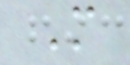M
